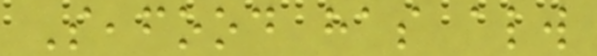Seafood has always
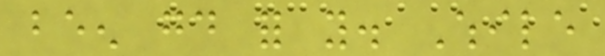been good for you. While
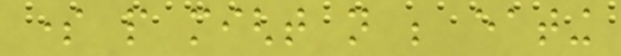some people might not be eating
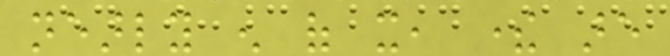nearly enough of it, there are
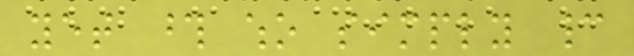yet those who simply cannot
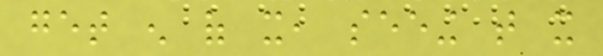get enough of it, seeing that it
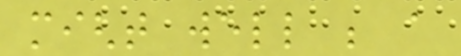might well be a
